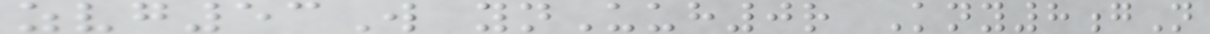zvg53W ynUuh0r Kny8gN
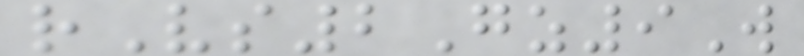rVs2Gz9W
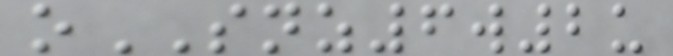oSNZ6w2u
